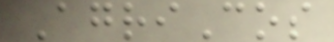AgriCos
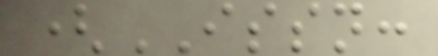(ISSN:
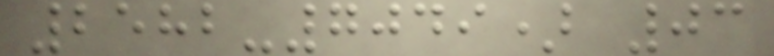2582-7049) 03
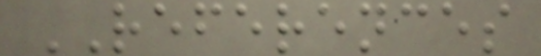REFERENCES
